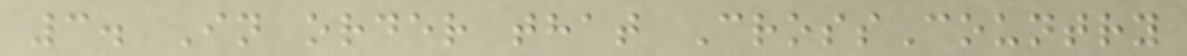3. In order that CrossCountry
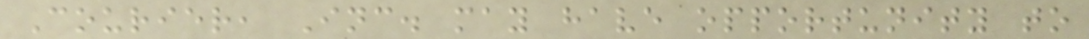Courier, Inc. may have opportunity to
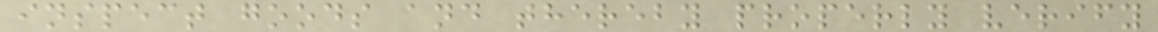inspect goods and thereby properly verify
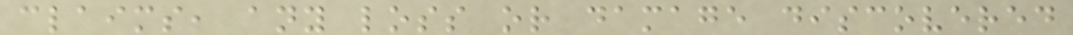claims, any loss or damage discovered
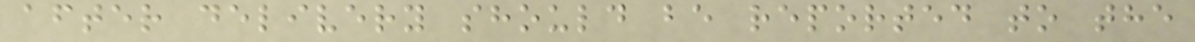after delivery should be reported to the
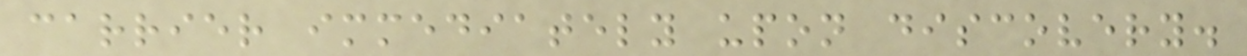carrier immediately upon discovery.
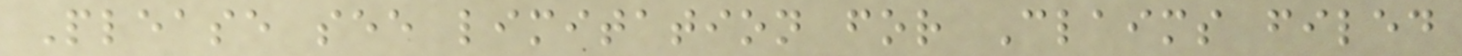Please see limitation for Claims filed
